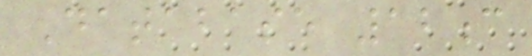Database 12c
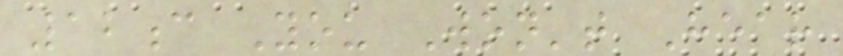12c You Won't Hear
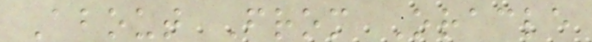About From Oracle
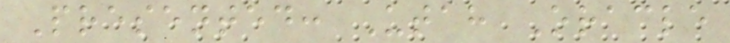Presented: Utah Oracle
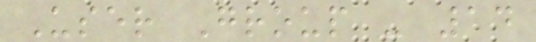User Group - 14
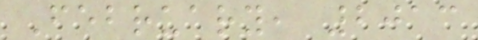February, 2013
